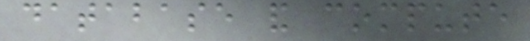database and compute
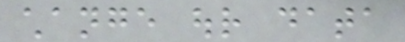change our data
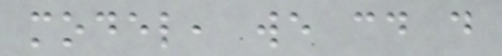model, we could do
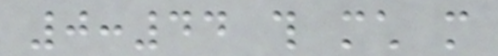0:44 this much more
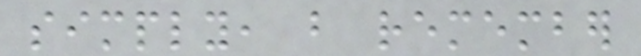simply, but remember
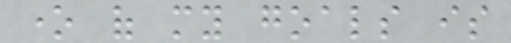one of my goals is
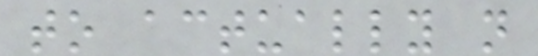to actually not
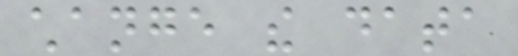change the data
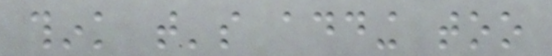think that's adding too
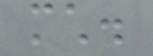much.
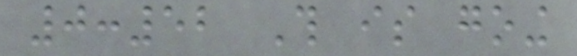0:52 This is going
